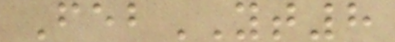FebYT8
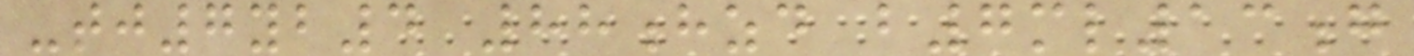-tj7yb4 88hzd b7ml13g
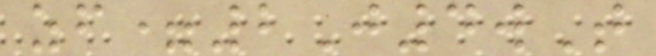zf=2J4wT
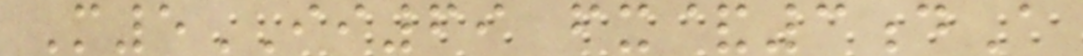M5II69 fx&3dA
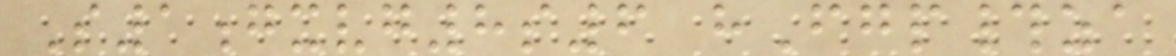S1gxvg8s6 hFgp#za
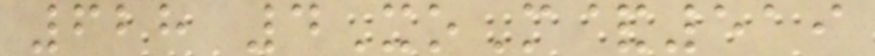628 4XoM&519
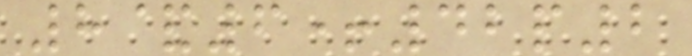8&6+42p2
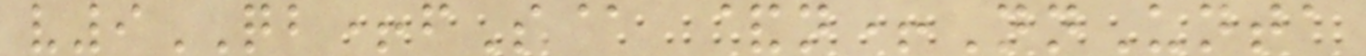v9QB+fS@ &n+NnUnta
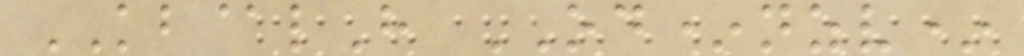KB@lH OD*nzv*
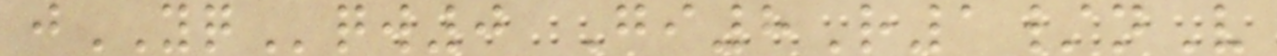jYQqw0 Gi8R1/nV
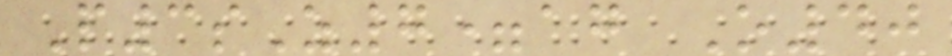P3sZ7=ag O40
